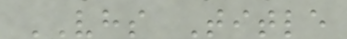VHS Title
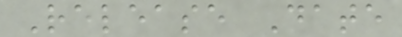Release Date
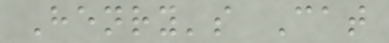Henry's Cat
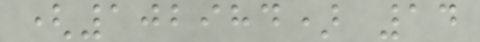(102984) 14
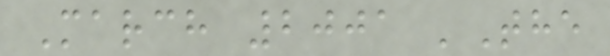March 2001 'The
